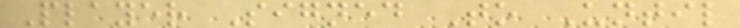Player Signed To Until
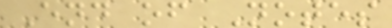End of Notes
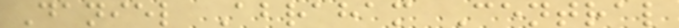Daniel Abraham Central
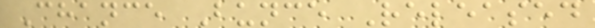Chance Bunce Released
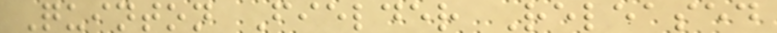Quinton Fielder Released
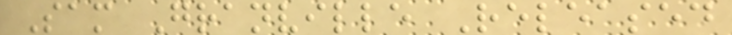Sam Granville Released
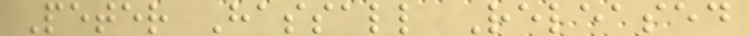Peter Hassall Released
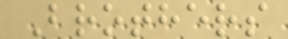Brothers
